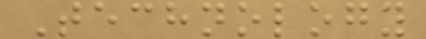Technology
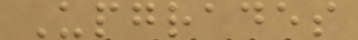Upgrades
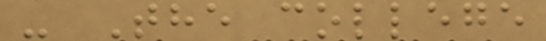- The college
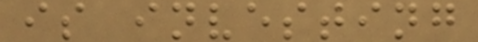is investing
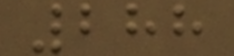288
